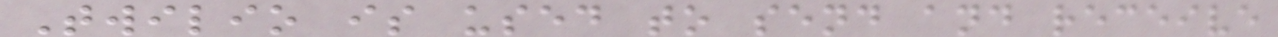Twilio is used to send and receive
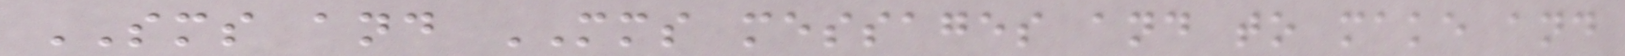SMS and MMS messages and to make and
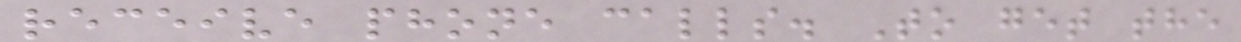receive phone calls. To get the
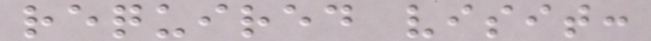required visit:
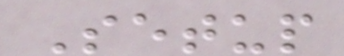Setup
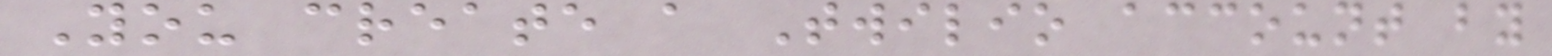You create a Twilio account by
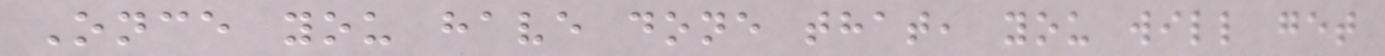Once you have done that, you will get
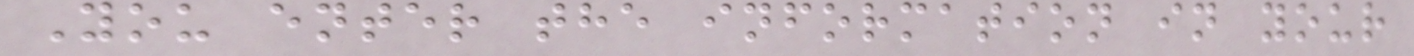You enter the information in your
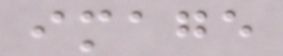image
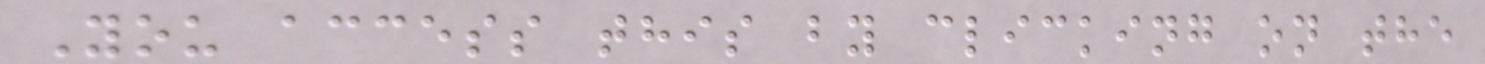You access this by clicking on the
